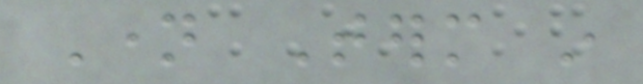Name Term in
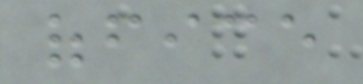office
